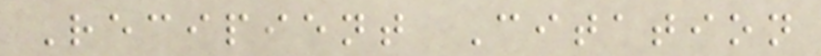Recipient Citation
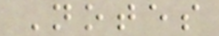Notes
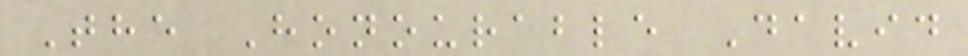The Honourable David
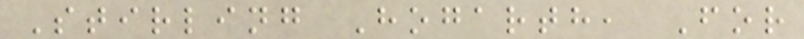Stirling Hogarth, For
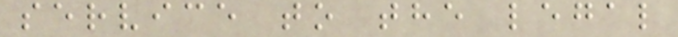service to the legal
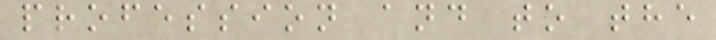profession and to the
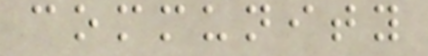community
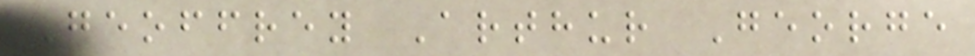Geoffrey Arthur George
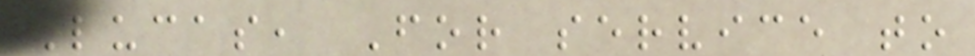Lucas, For service to
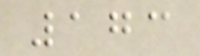173
